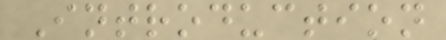Introduction
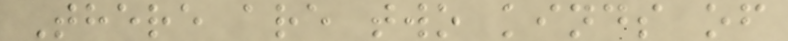There are two kinds of
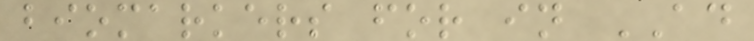biomarkers for in AD
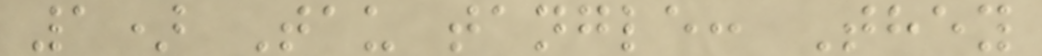1) Tau tangle: They
